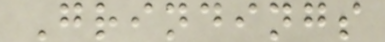Grindings
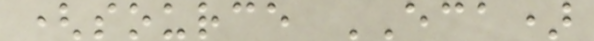(source ECA)
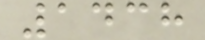1438
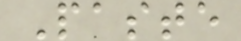Paste
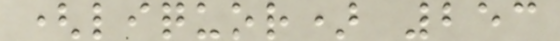(liquor) 253
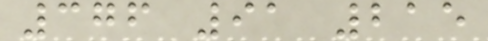376 91 215
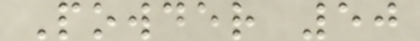Powder 50
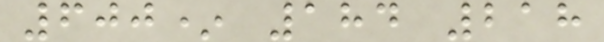600* 184 218
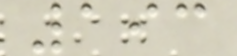193
